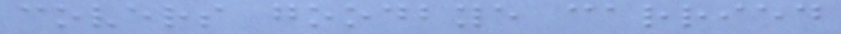covers goodbye carried
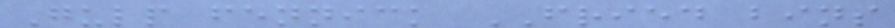Gulp fennick FRIED bins
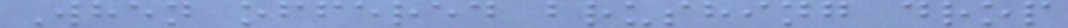When offered brushing drop
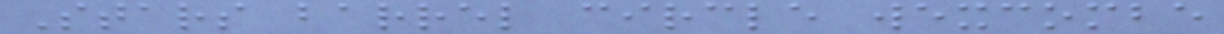Stars barrel circle wexcombe
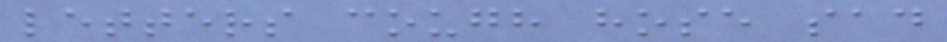letters cough hose sad
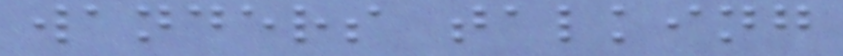wanders talking
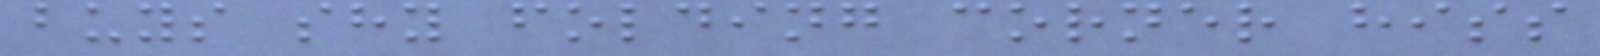buys shy folding corner hiss
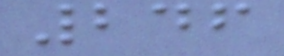246
